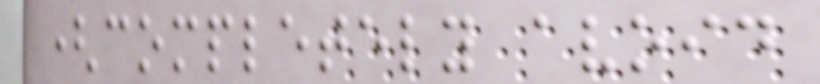(completely avoid
